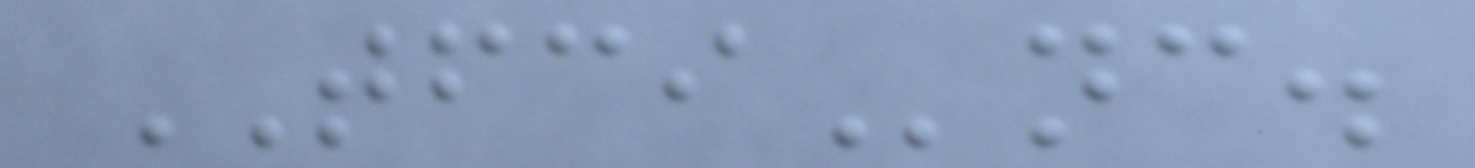TFCInc.
